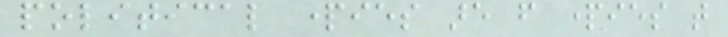political parties are from parties that
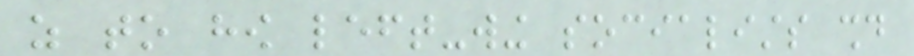as to how left-wing socialists should
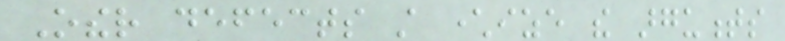Other defects still characterize the arguments
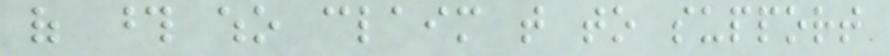of those who claim that to support
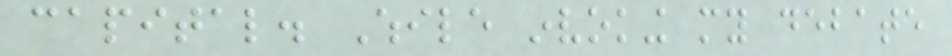capital. While invoking my debate
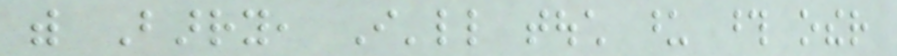with Barry, I'll touch upon those other
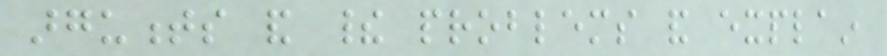arguments and their problems and explain
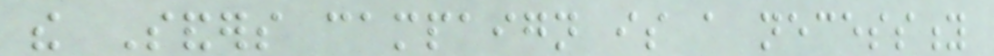the Sanders campaign is a necessity
